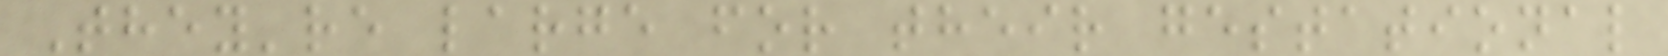They're large for their gestational
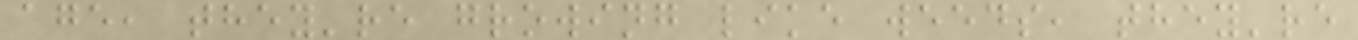age, they're growing like weeds, they're
